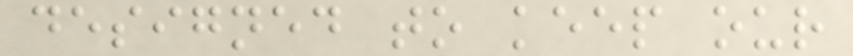designed to keep our
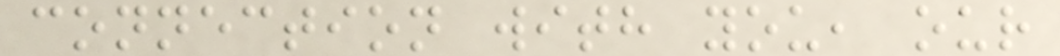connection with you, our
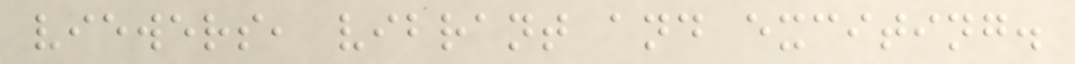viewers, vibrant and exciting.
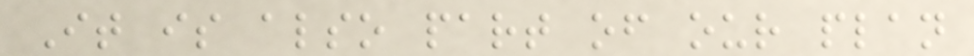It is also part of our plan
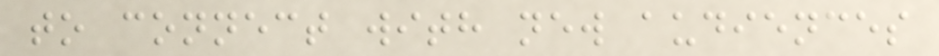to connect with new audiences
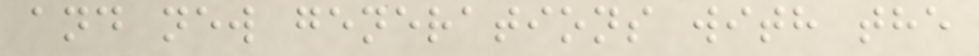and new generations with the
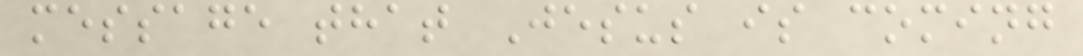message that Jesus is coming
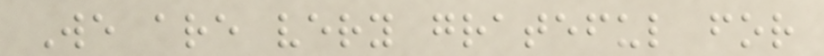We are very grateful for
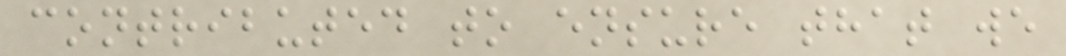contributed to ensure that we
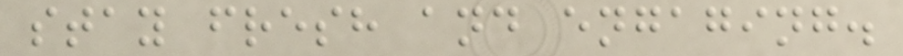stay fresh and engaging.
